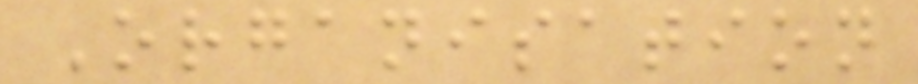Organisation
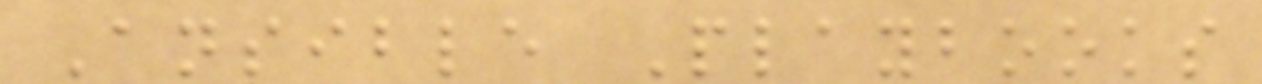Ansible Playbooks
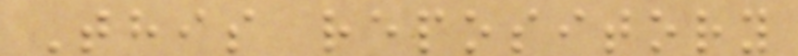This repository
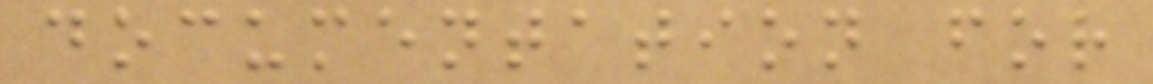documentation for
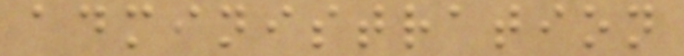administration
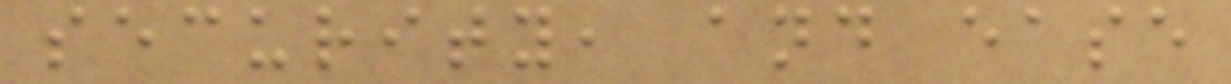security, and ease
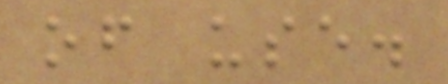of use.
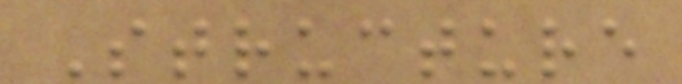Structure
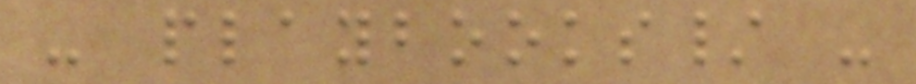- playbooks/ -
